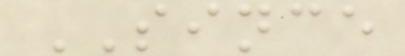SINCE
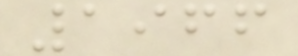1966
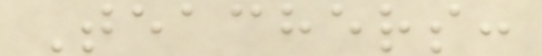Teachers:
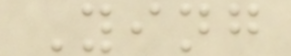Ying
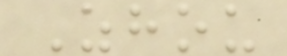Zhou
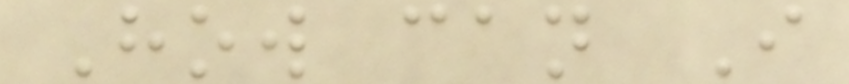How can I
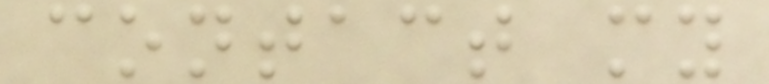contact my
